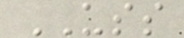USS
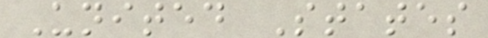United States
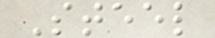Steel
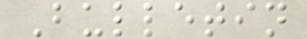Bulletin
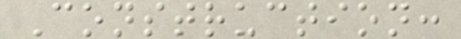Construction:
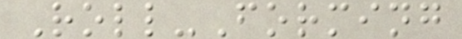Roll-Forming
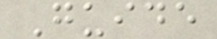Guide
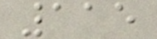115
